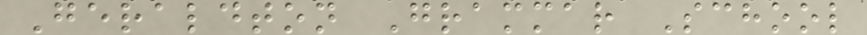Geraldton Grammar School
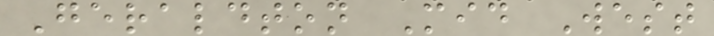Geraldton Mid West
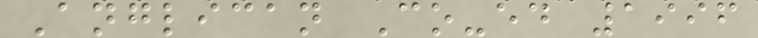Anglican Co-ed 1996
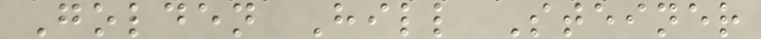Golden Hill Steiner
